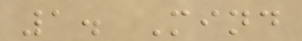1. Mind
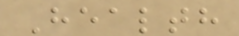Health
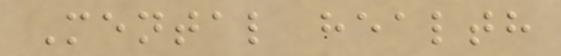Mental health
